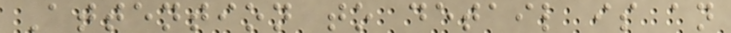Attention to detail is an
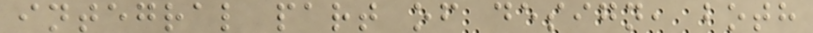integral part of design, both
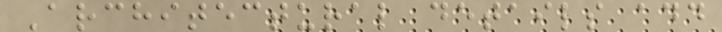Architectural details add
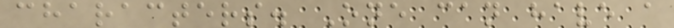characters. One can have a
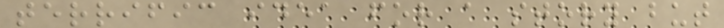terrific idea for a story but
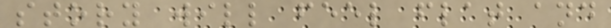story will feel flat and
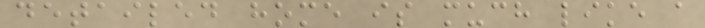detailed home is much like a
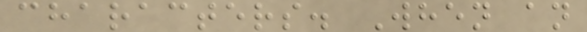characters. When an
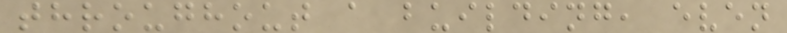throughout a building, even
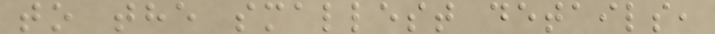to the smallest details,
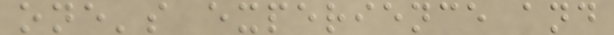one's experience and
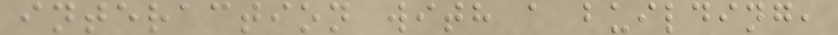interaction with a building,
